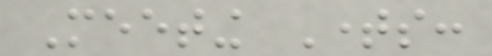Meeting Times:
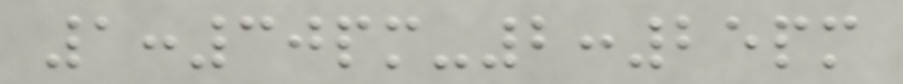1:30pm-2:25pm
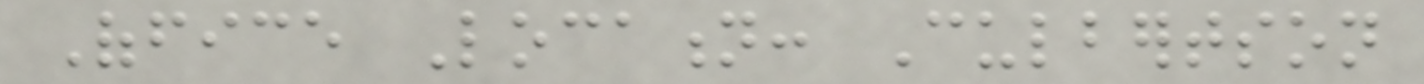Office Location: Culbertson
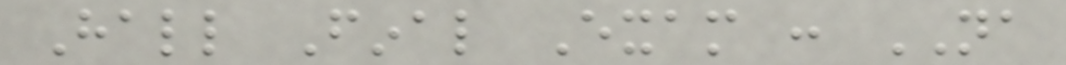Hall Final Exam : NA
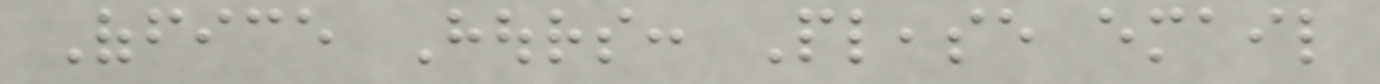Office Hours: Please email
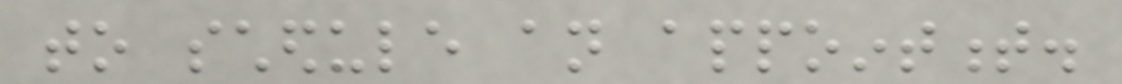to schedule an appointment.
